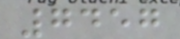7457
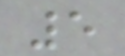5
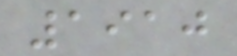1910
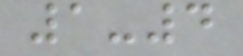1-4
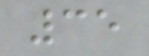35
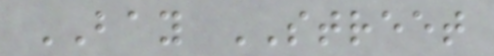BAY STREET
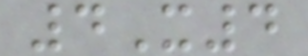4X4
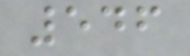546
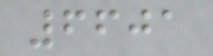6601
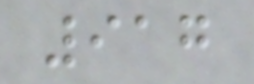917
